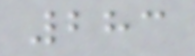283
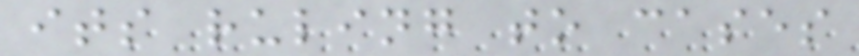its ruling to cases
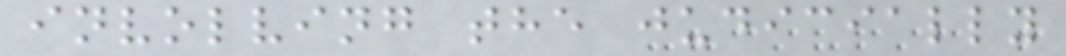involving the judicially
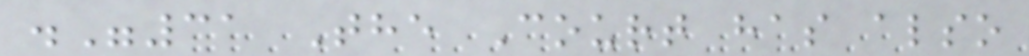."31 The Court has also
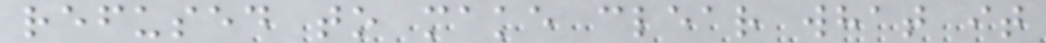refused to make clear what it
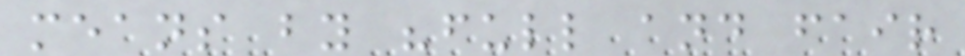means by "full and fair
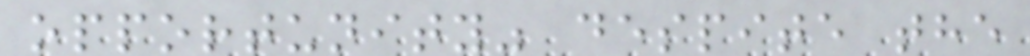opportunity" despite the
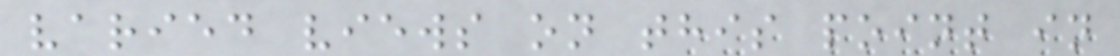varied views on this point in
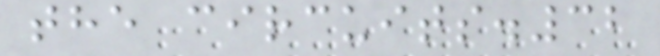the circuits.32
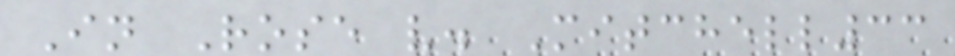In Rose v. Mitchell33
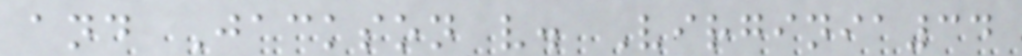and Jackson v. Virginia34
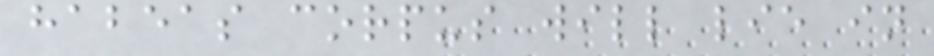habeas corpus will lie in
